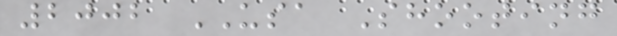2002 USA Shooting
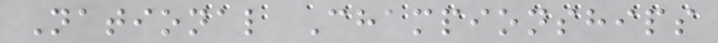National Championships
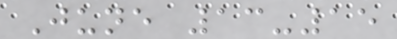June 13-15
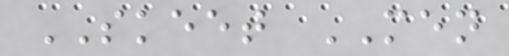SKEET MEN
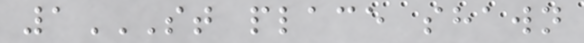1ST PLACE SHAWN
